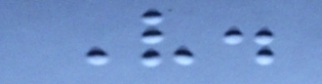V.
